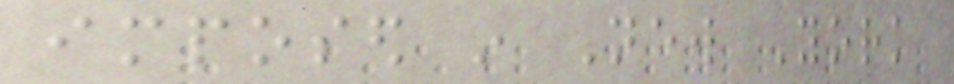imposed in New York
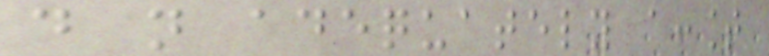do not adequately account
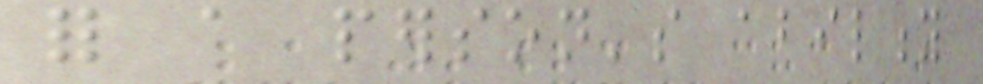for a person's ability
